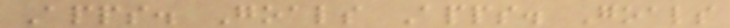Apps. Goals Apps. Goals
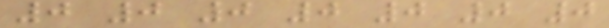0 0 0 0 0 0 0
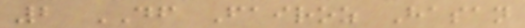2 DF Fairoz Hasan
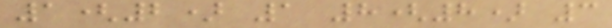1(2) 1 8(8) 3
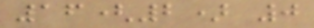16(2) 0
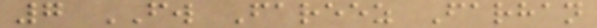7 FW Fareez Farhan
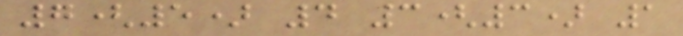7(5) 4 3(3) 1
